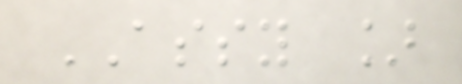ASSY ]
